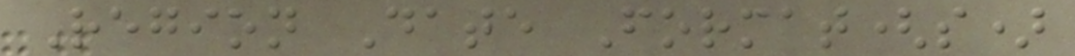Region Date Format(s)
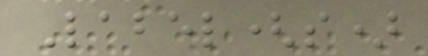Label(s)
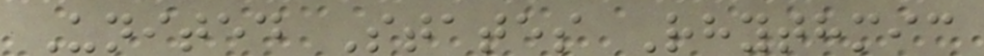United States Rhythmic
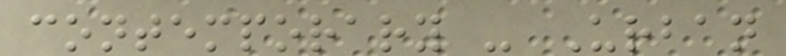contemporary - Urban
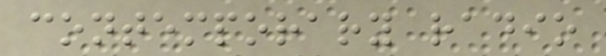contemporary radio
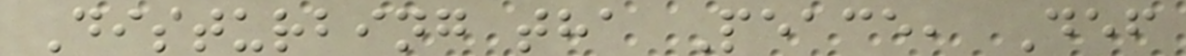Disturbing tha Peace, Def
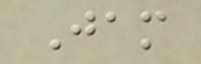Jam
